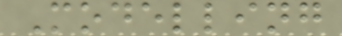Modelling
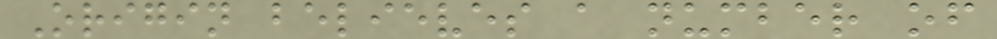Origin believes a number of
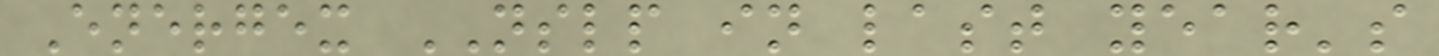Energex NSLP in last year's
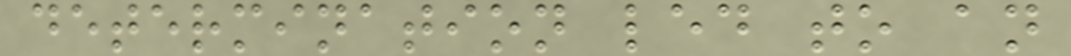determination led to an
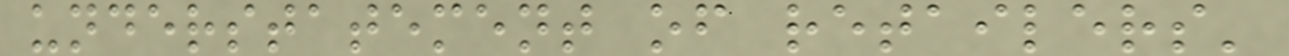understatement of retailers'
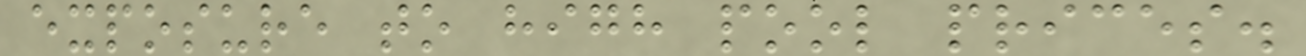exposure to high pool prices.
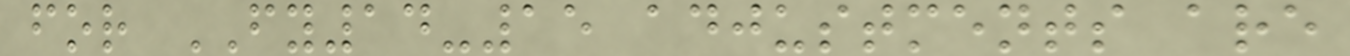for FY14-15 adjustments are
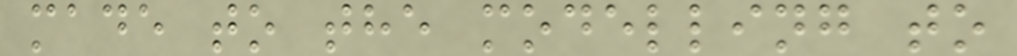made to the modelling to
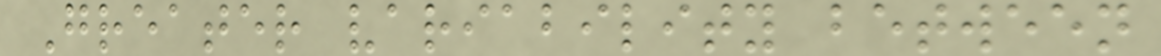Greater variability between
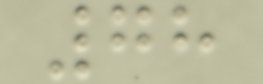78
